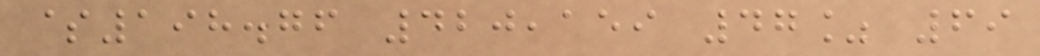$198.76 420,159 47% 69
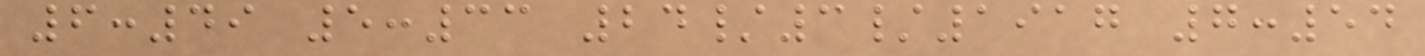6:49 5:33 24/3/1917 7:54
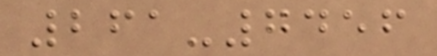261-7456
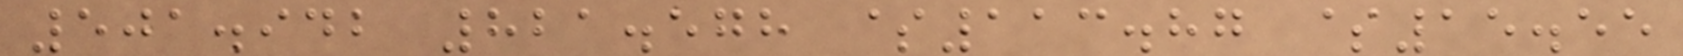501.942 821.578 $113.87 $15.55
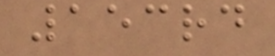153rd
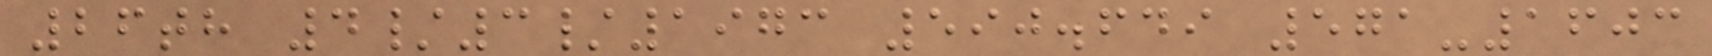26th 4/3/1973 590.649 571-1603
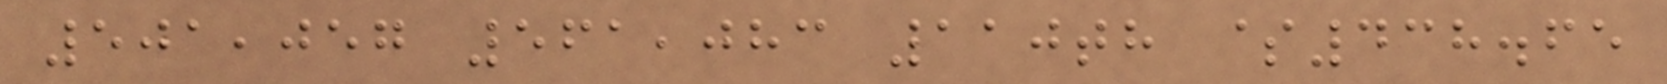501,057 561,083 110th $438.65
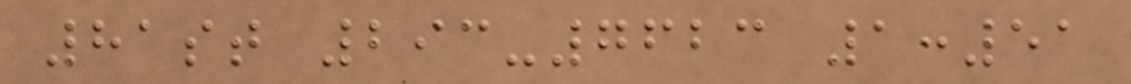81st 293-7623 1:51
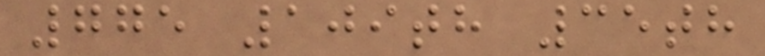775 109th 35th
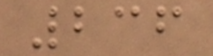236
